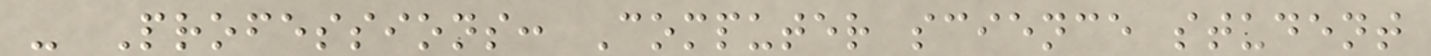- Professions: Computer science student
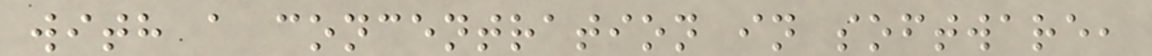with a concentration in software,
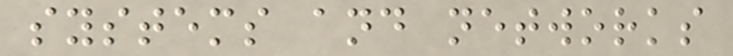systems and networks
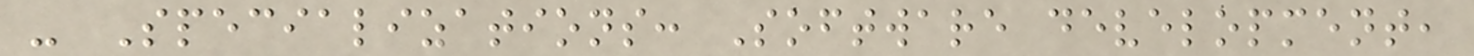- Specializations: Software development,
